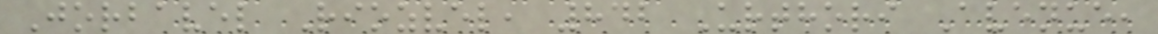Jorbavel Riozvel, 842 Urthori Avenue,
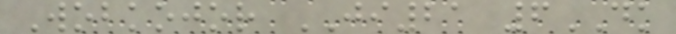Wobkojor JI21 6DK
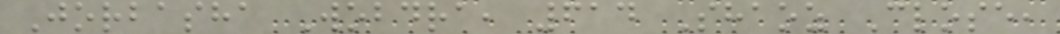Jorbasha Wobdra, 614 Shaoz Close,
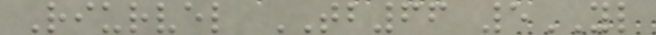Riurvel TB66 5YL
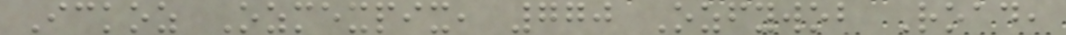Ickoz Ozmexpix, 770 Ozfywob Road,
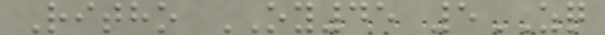Ritho OY45 5ZQ
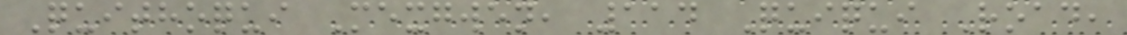Quithoqui Mexgwen, 114 Quiqui Road,
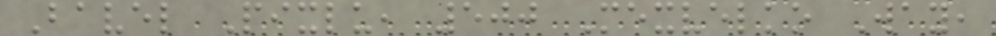Bavel Pixlu, 500 Mexvelko Way,
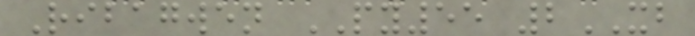Ribagwen PY55 2XB
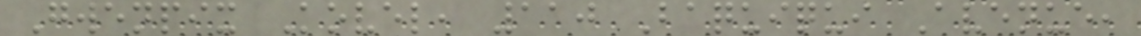Gwenpix Kovel, 110 Baquiqui Avenue,
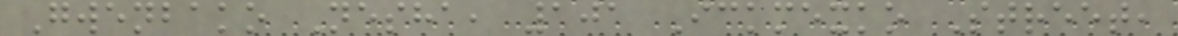Gwenbako Nesha, 101 Ickmexko Street,
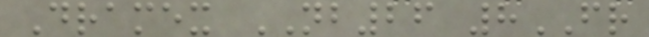Dramex NB26 8FR
